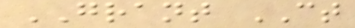GRANT CT
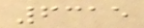6315
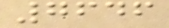7646
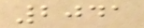2041
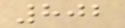802
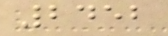2452
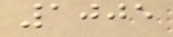1005
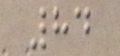84
